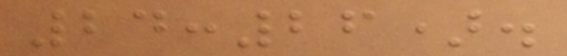24:26).
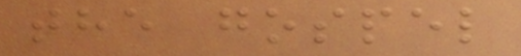the gospel
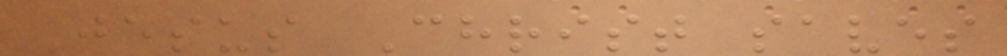Jesus Christ saves
